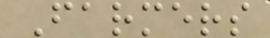Farmers
